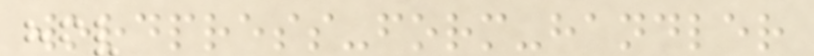wordpress-form-handler
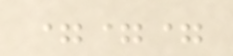===
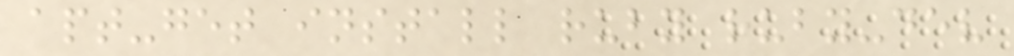apt-get install ruby ruby-dev
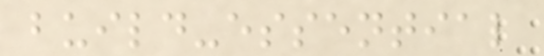build-essential
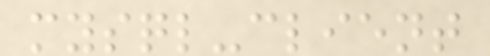mysql-client
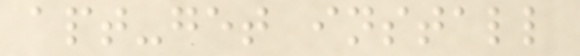apt-get install
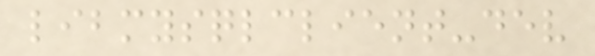libmysqlclient-dev
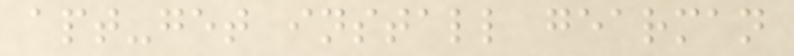apt-get install gearman
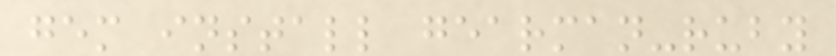gem install gearman-ruby
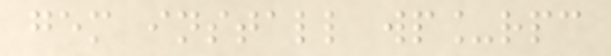gem install wp_rpc
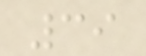39
